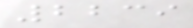2239
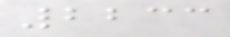2233
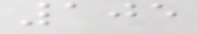105
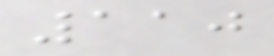110
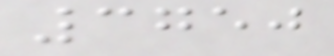3750
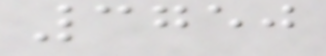3750
